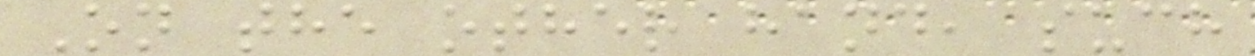On the other hand, such
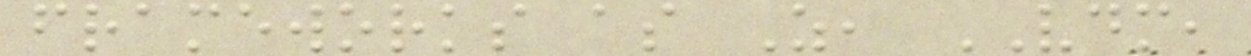frameworks as Z, VDM,
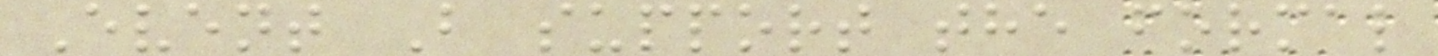Event B support the formal
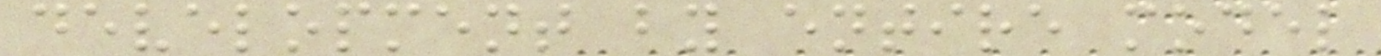development by entire model
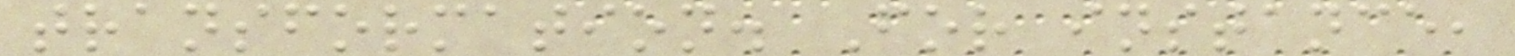transformation. For instance,
